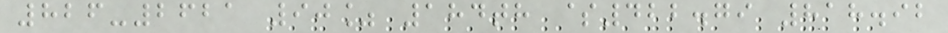826-2621 90% 184th $422.79 818.92
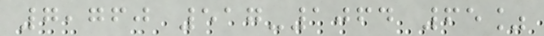7,760 517-1064 65%
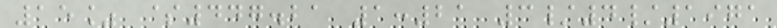15% $447.21 1:21 3/4/1971
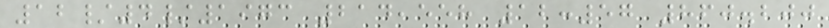12/4/1973 214,558 12:57 860.200
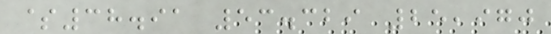$38.91 53.329 25,970
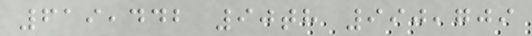619,442 90th 990,709
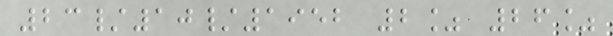23/10/1952 2% 26%
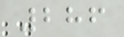286
